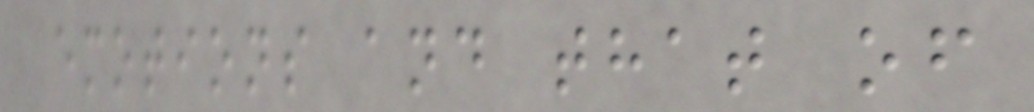emotions and that of
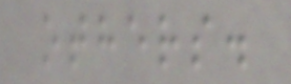others.
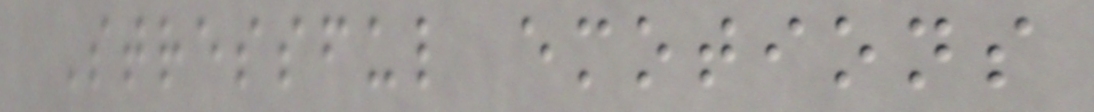Stressful emotions
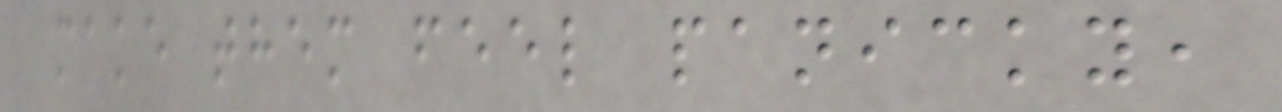make them feel panicky,
